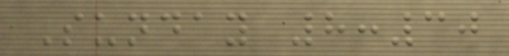Sunday 8:30
